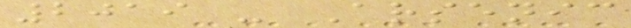2019 - Arsenic
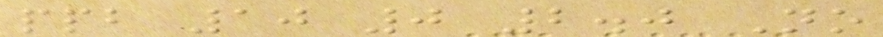ppb 10 0 2.0 No
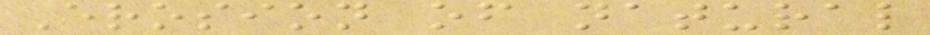Erosion of natural
